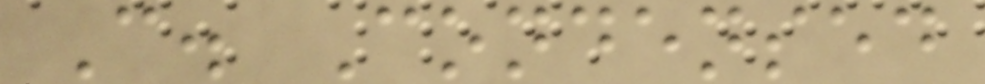C. Condensed
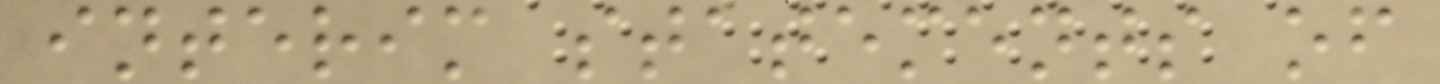interim statements of
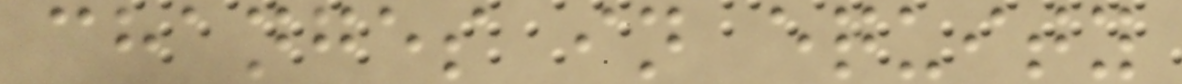changes in equity
